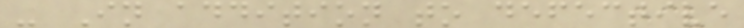- In addition to defective
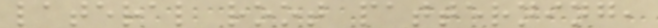lateral root patterning,
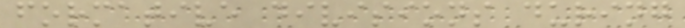formative divisions during
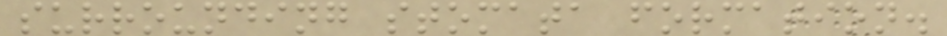surrounding stomata formation.
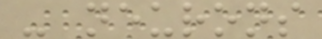- neurons
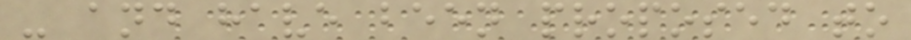- and have been proposed to
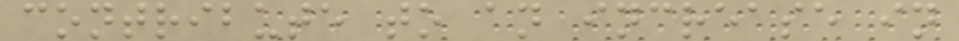contribute to an increase in
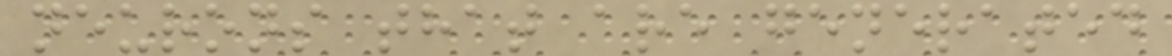neurons that are generated
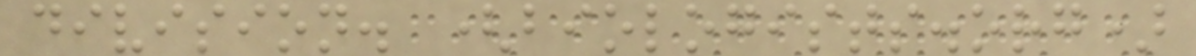division. (biologists.org)
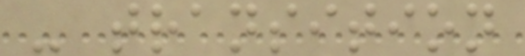- transition
